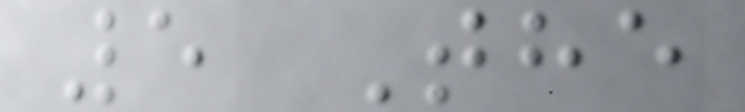5 The
